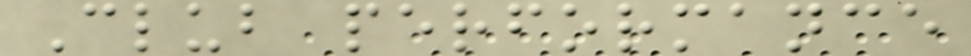Club performance
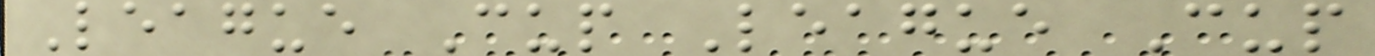League Cup League Cup
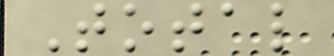Total
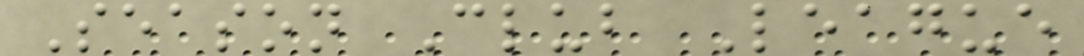Season Club League
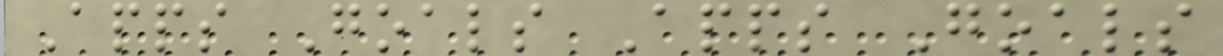Apps Goals Apps Goals
